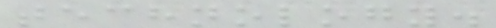technology.
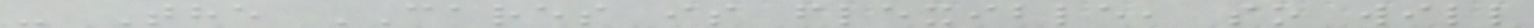- The CARES is flexible, so will
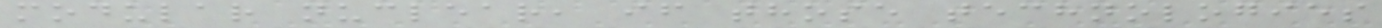modular nuclear, if those technologies
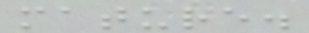mature.
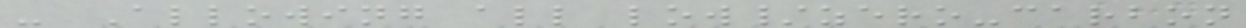- Allowing all low/zero-carbon
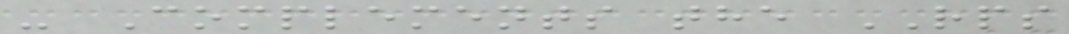- Complements the RPS
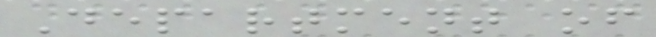Department of
